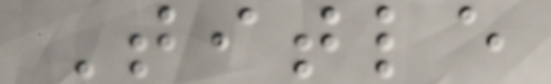Title
